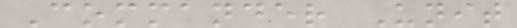Commander Unit
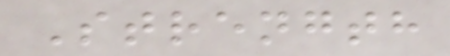Strength
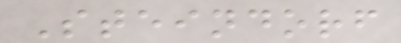Steindorf
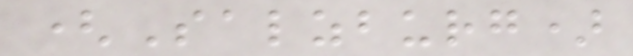(Salzburg)
